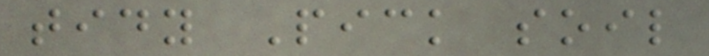tidy Pick soil
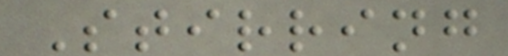Stirring
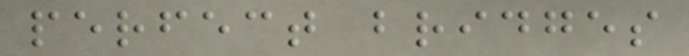perfect bridges
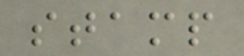stamp
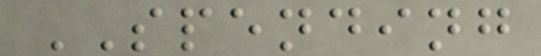SPENDING
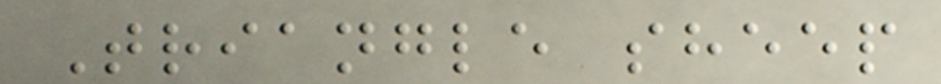Triangle sheep
